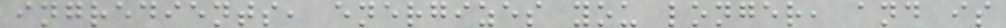ingredients, energizes you longer, and is
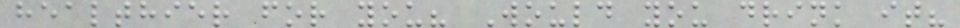healthier for you? Would you drink it?
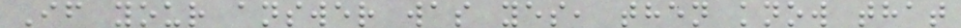If your answer was yes, then know that
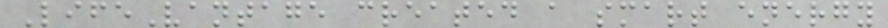LifeVantage created a smart energy
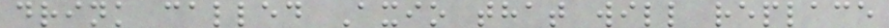drink called Axio that will replace
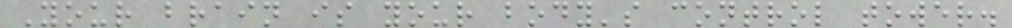Your brain is your body's control tower.
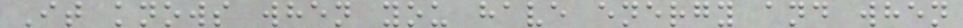It knows when you have energy and when
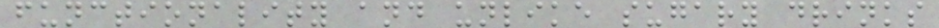functionality and unlike sugary drinks
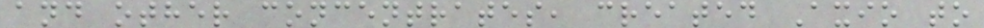and other concentrates, created Axio to
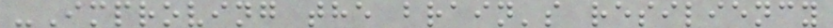-Improving the brain's resiliency
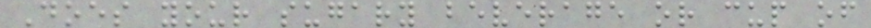Does your sugary beverage or cup of
